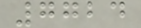7724
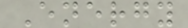Energy
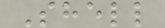Shell
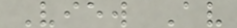View Av
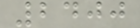2400
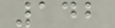142
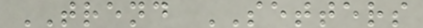TREND SETTERS
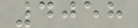4058
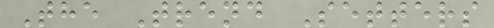The Trend Setters
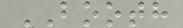BOOTH
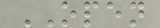OPEN
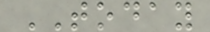TODAY
